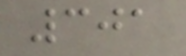301
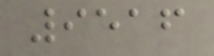9516
